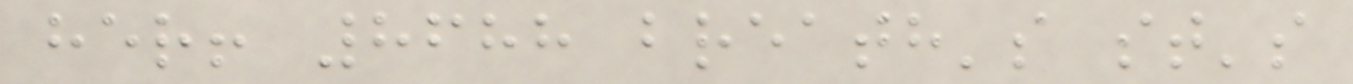her! 8688 breath's st's
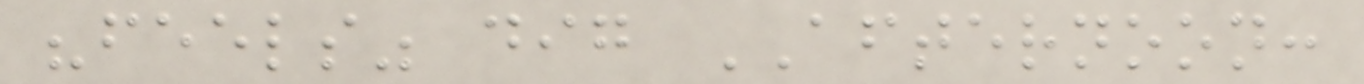"feels" dig AFTERNOON:
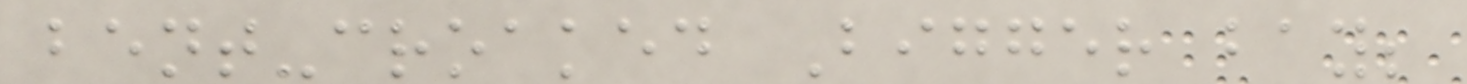bent-croaked Bigger bay;
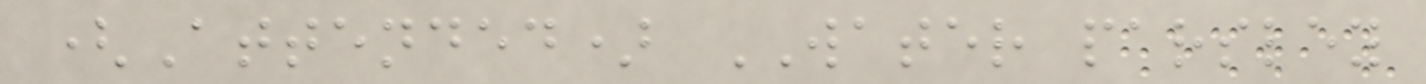(Attended) WATER parsley
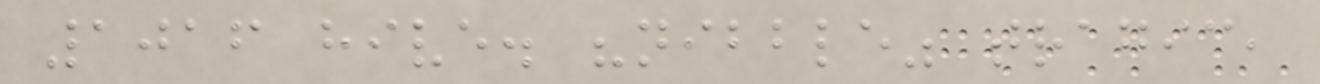1016 hive. "nibble" tragic,
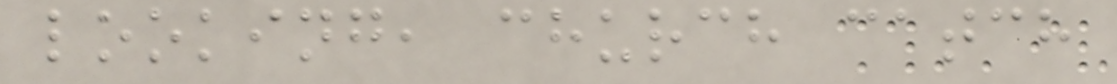looking, church catch
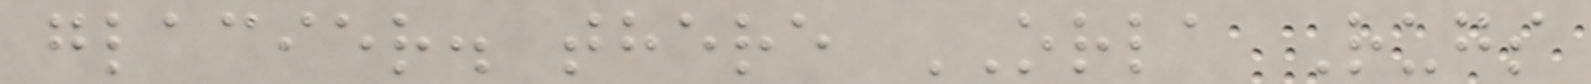glacier. there ORLA Rugs
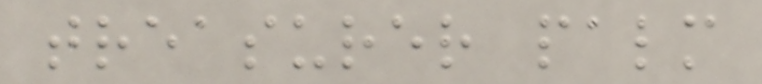treasurer palm
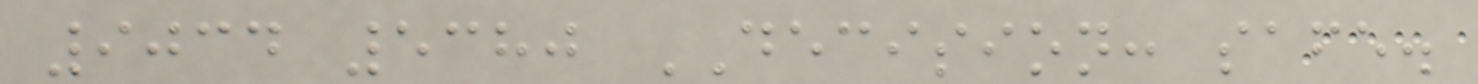9034 5380 DECISION: safe.
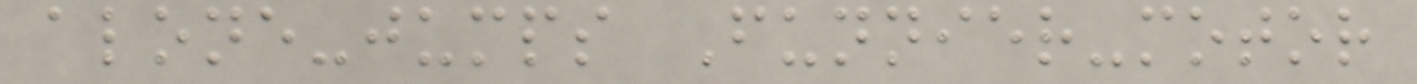alone-jumps Funnier-motor
